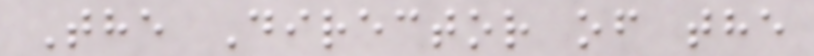The Director of the
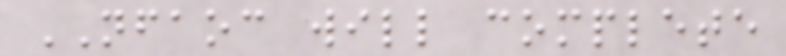NFAOC will complete
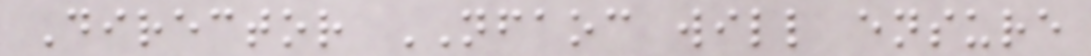Director NFAOC will ensure
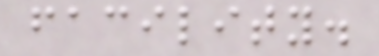facility.
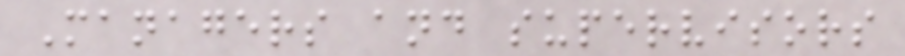Managers and supervisors
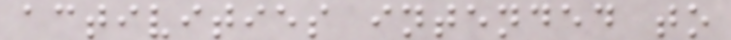activities intended to
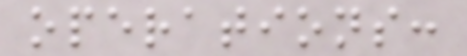operations:
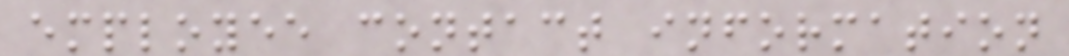employee contact information
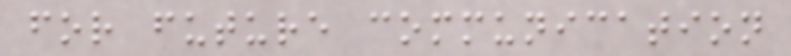for future communication
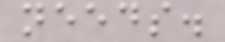needs.
